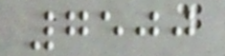7500
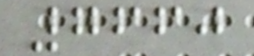7660
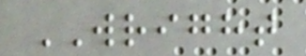WRIGHT
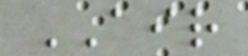AIR
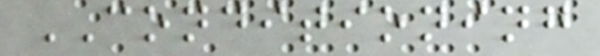CONDITIONING
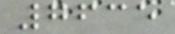7635
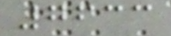7633
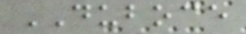DUBOCE
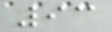93
